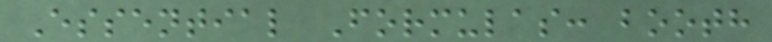Essential Formulas: booth
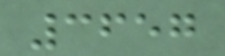3657
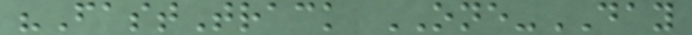"FastTrack ONE-DAY
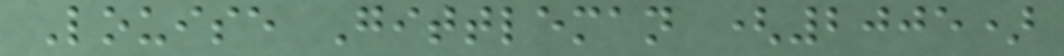Louise Gittleman (2005)
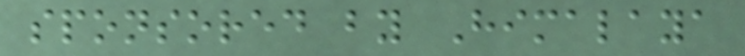sponsored by Himalaya
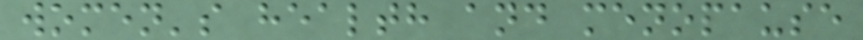women's health and menopause
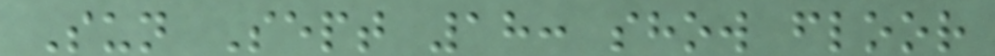Sun Sept 18: show floor
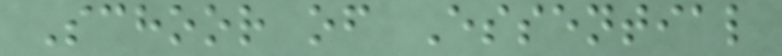Schoor of Essential
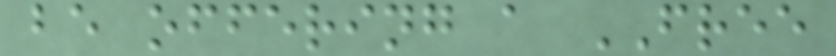be offering a FREE
